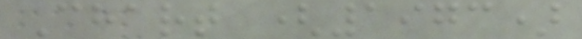Chart (1973)
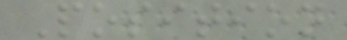Position
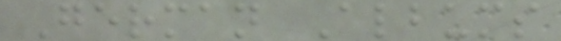German Albums
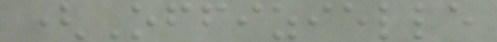(Offizielle
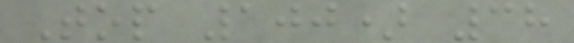Top 100) 38
